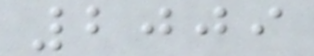2009
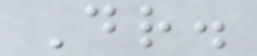Dr.
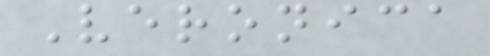Veronica
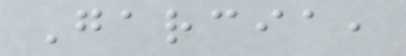Garcia,
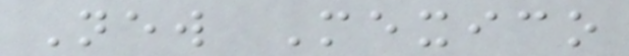New Mexico
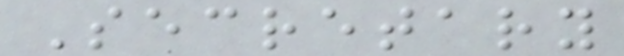Secretary
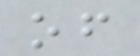of
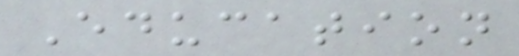Education
